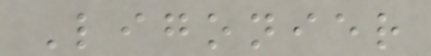Ligonier
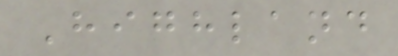Highland
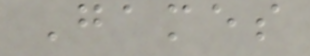Games
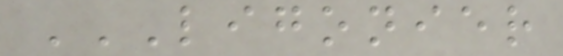LIGONIER
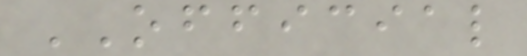OFFICIAL
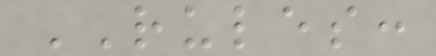RULES:
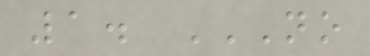1. NO
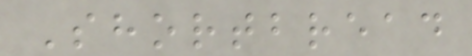Shortbread
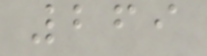269
